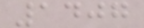1407
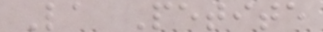La Petite
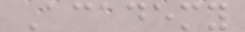Academy
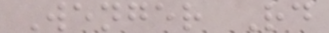Wenger Rd
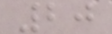20
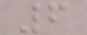6
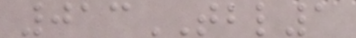013TBL1
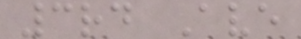3rd Ave
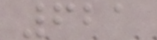621
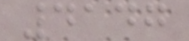4147
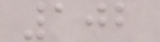102
